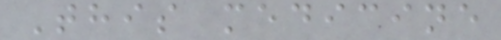This medicine
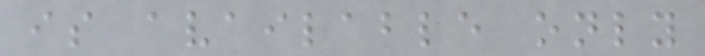is available only
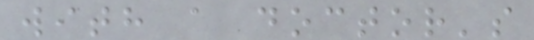with a doctor's
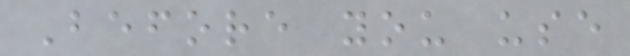Before you use
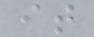it
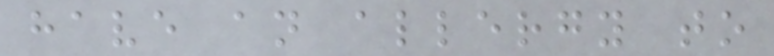have an allergy to
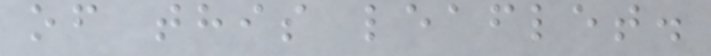of this leaflet.
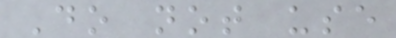Do not use
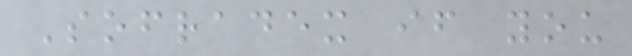Sofradex if you
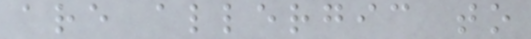are allergic to
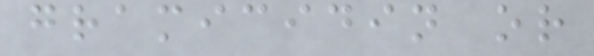gramicidin or
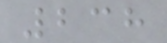238
